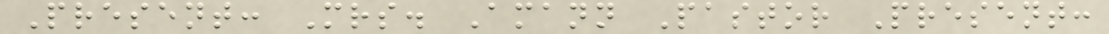Present: Mrs. Amann Pastor Present:
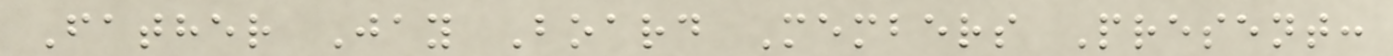Father Jay Board Members Present:
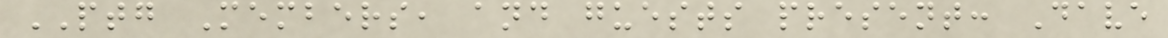PTG Members, and guests present: Dave
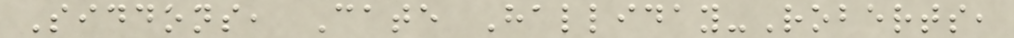Siddons, Cate Halliday-Roberts,
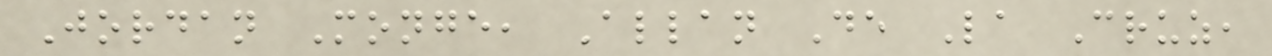Jordan Monge, Allan De La Cruz,
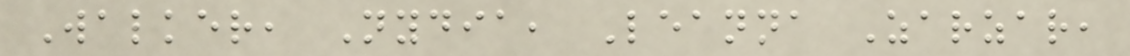Walker, Nydia, Leanna Zarzar,
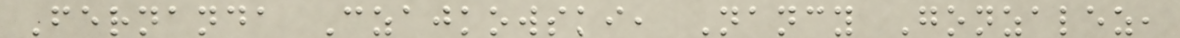Fernanda Czajkowski, Nancy Gonzalez,
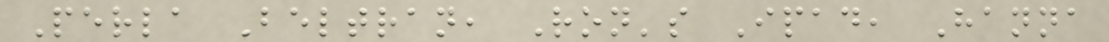Perla Beltran, Ron's Ipad, Hanna
